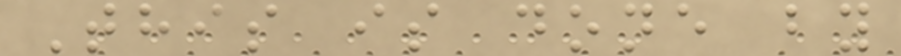This is done by
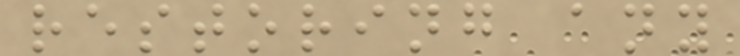restoring any
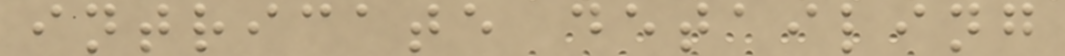intricate detailing
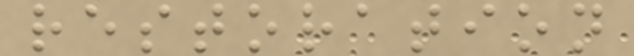restoration
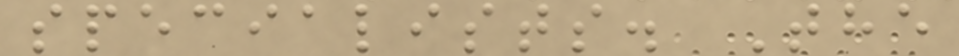specialists. The
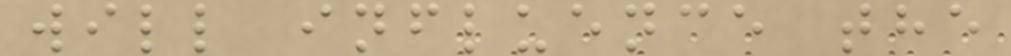will influence the
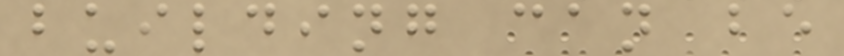building can be
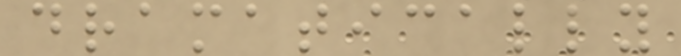dramatically
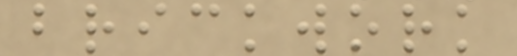brickwork
